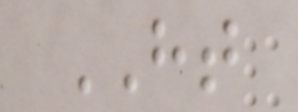HT
